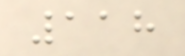118
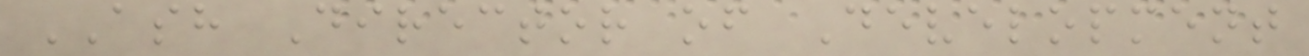ASH Director of Development
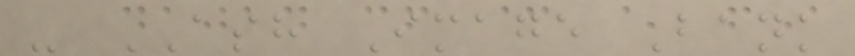- ASH Image Bank
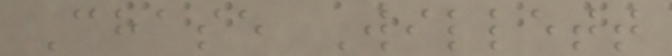Chase Willett
